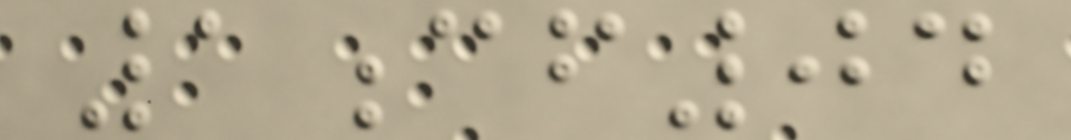1cf04
